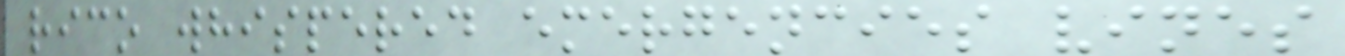rico whispered emergencies vines
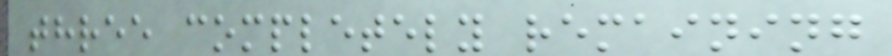three completely remaining
